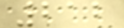212
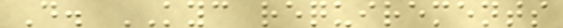D. KYC requirements
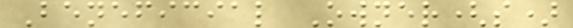Beneficial Owner(s)
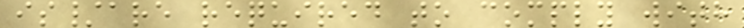is/are required to comply with
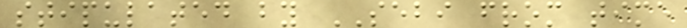stipulated by SEBI from time
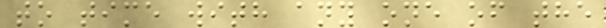to time with any one of the
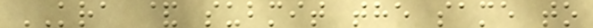KRA & submit the same to
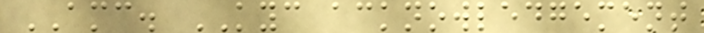AMC. KYC acknowledgement
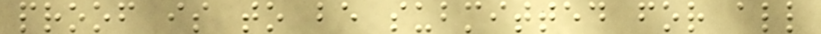proof is to be submitted for all
